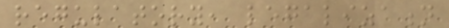regulatory, legalization
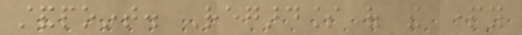standpoint. Regardless of the party
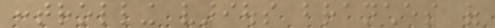controlling various branches of
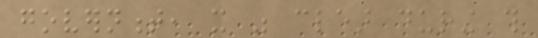government, it was clear during this
